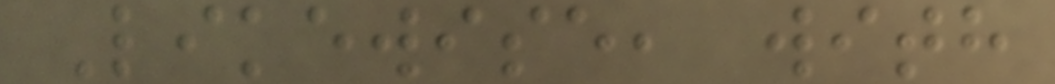Likewise, with
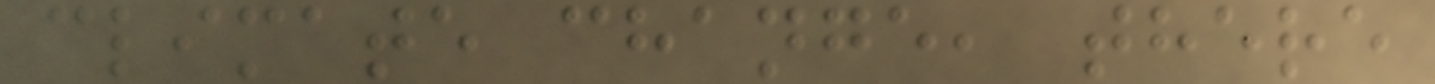climate change, there
